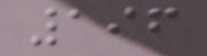196
